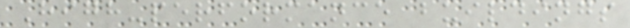High-performance buildings
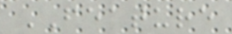FEATURE
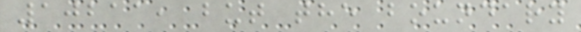10211, but the boundary
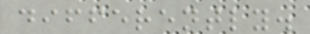differently.
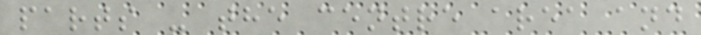parts - the centre area and
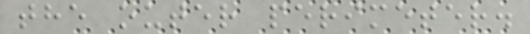the outer perimeter.
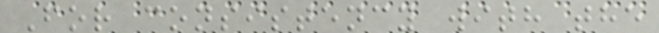For consistency with the
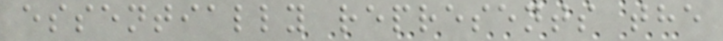essentially represents the
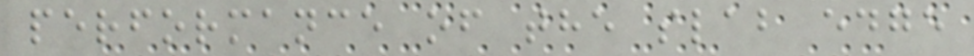performance of the slab edge
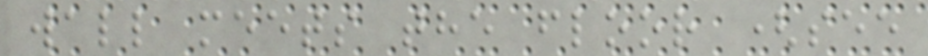wall meets the floor (see
